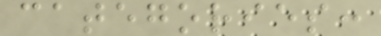categories:
